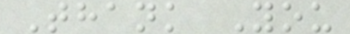Thank You
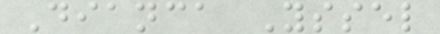Dianca Yssel
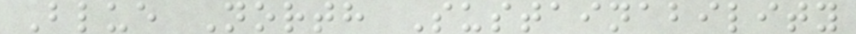Blue North Sustainability
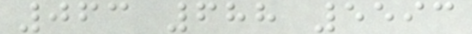063 688 5593
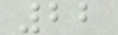22
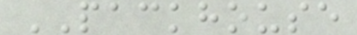PACKHOUSE
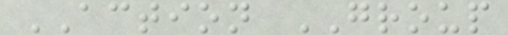ACTION GROUP
